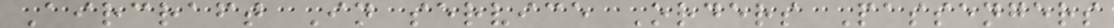Aircraft In service Orders Passengers
